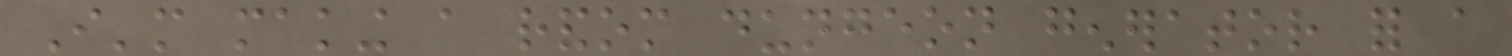I'm making a random dungeon generator for a
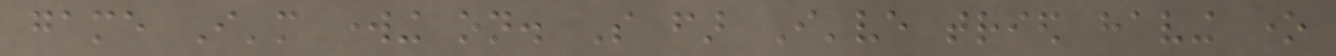game I'm working on. So far I've tried having one
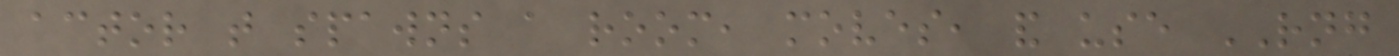actor that spawns a room, moves, and use RNG
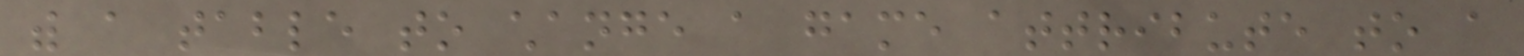with a table to change a game attribute to a
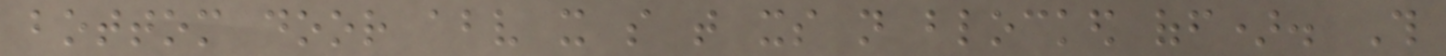bottom door above it so that its not blocked off). This
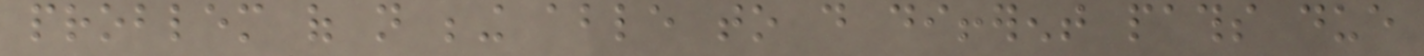problem of not being able to do different paths due
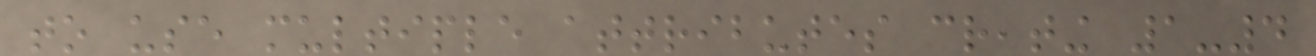to use multiple attributes creating 1-4
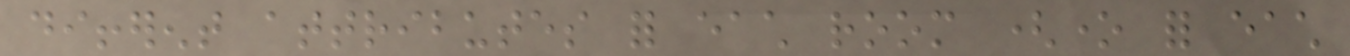different attributes for each room (one for each
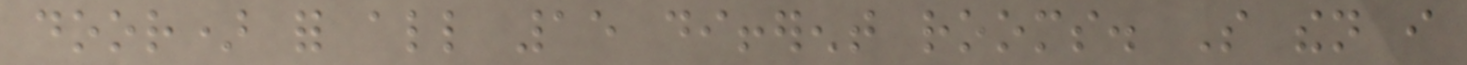door) for all 15 different rooms. So then i
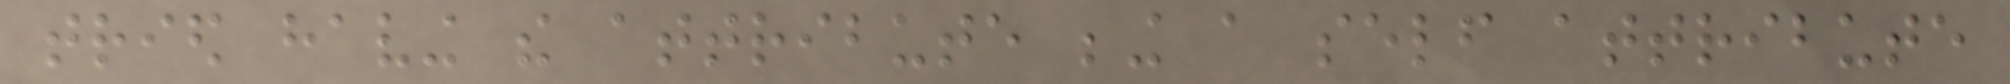tried having the attribute being a self attribute
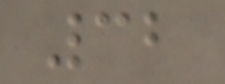32
